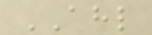AHL
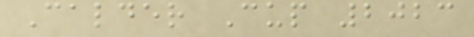Calder Cup 2023
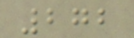272
